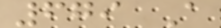679 A
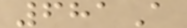681A
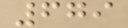679
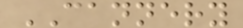CANNERY
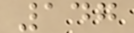147
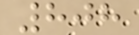808
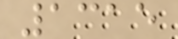1315
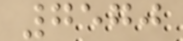7570
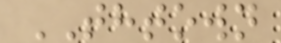THTOWN
